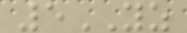5YZ
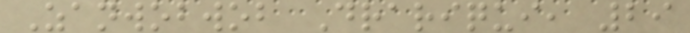Zanwobwob Drariqui, 29
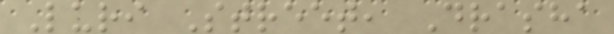Luri Street, Drasha
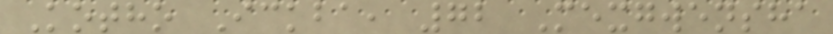Kotho Ickba, 72 Mexgwensha
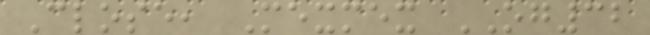Close, Mexmex OG32
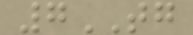7TG
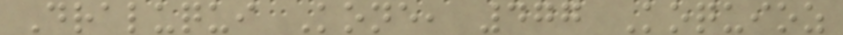Draluqui Kone, 477 Koquioz
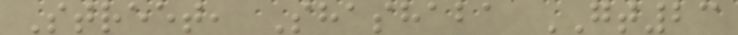Street, Shashaba GT23
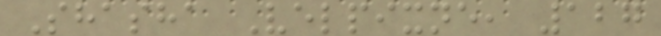Shasha Velpixne, 127
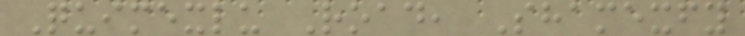Quimexlu Road, Shamexfy
